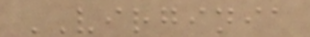VIRGINIA
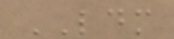LDM
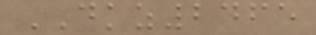DKZ2465
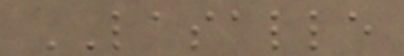LASALLE
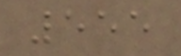555
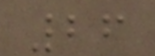26
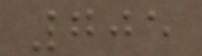705
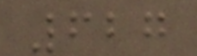627
